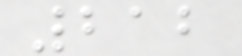212
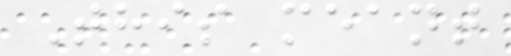This meant
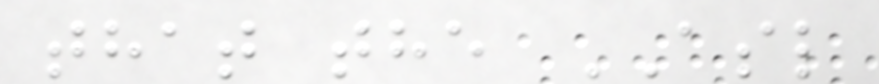that the ASL
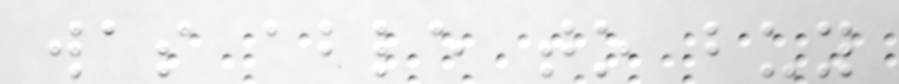was able to buy
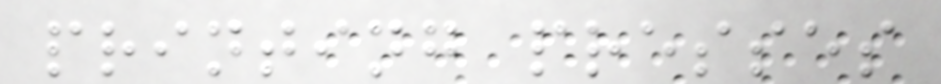printing presses
